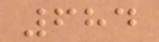684
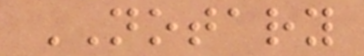NOTARY
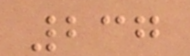237
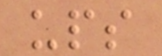ups
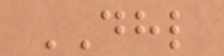DHL
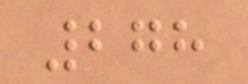278
